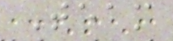Team
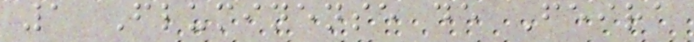1 Fluminense de Feira
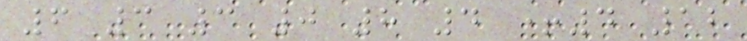6 3 3 0 8 4 +4 12
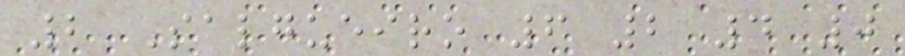2 Salgueiro 6 2 4 0
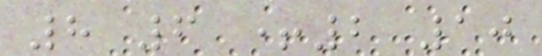8 6 +2 10
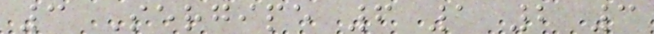3 Sergipe 6 1 2 3
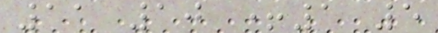11 10 +1 5
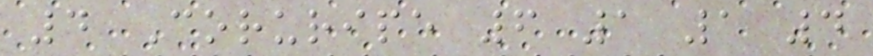4 Coruripe 6 1 1 4
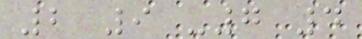2 9 -7 4
